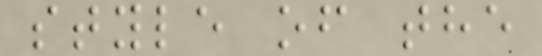style of the
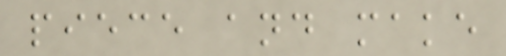piece and make
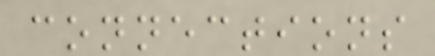connections
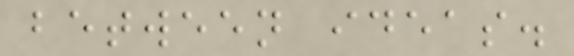between ideas.
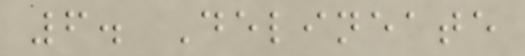6. Delineate
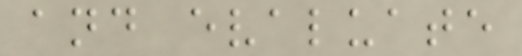and evaluate
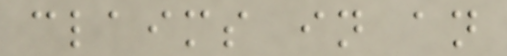claims in an
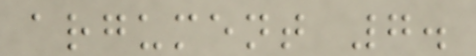argument 7.
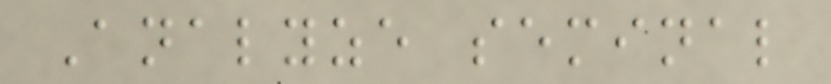Analyze seminal
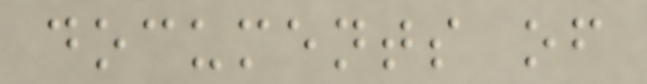documents of
